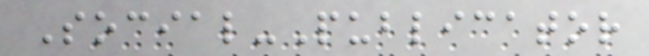Social-Publicator
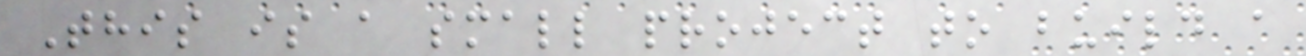This is a small project to build a
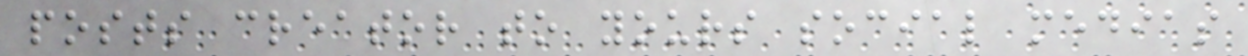posts creator to yours social medias
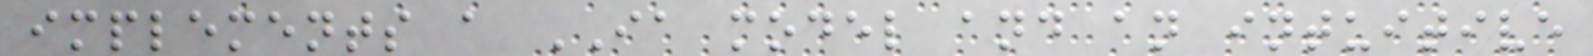implements a IA model and an intuitive
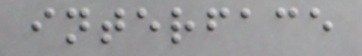interface
